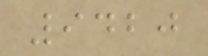9420
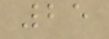25
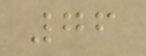76
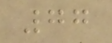77
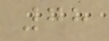78
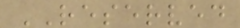RESERVED
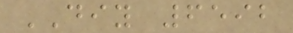DIY 6592
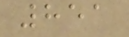851
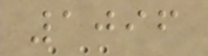1096
